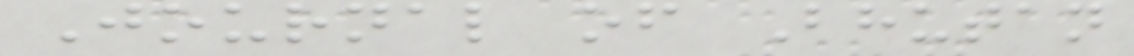Journal of Bhutan
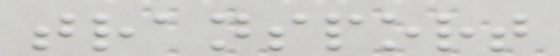transport
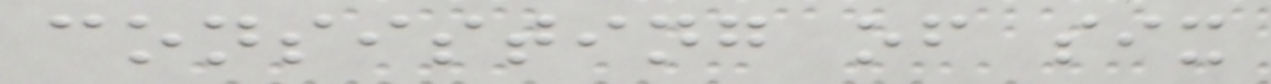consisting of six
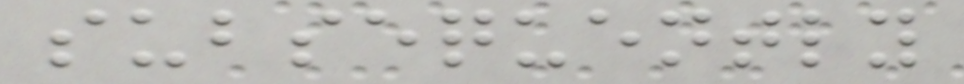subsequently
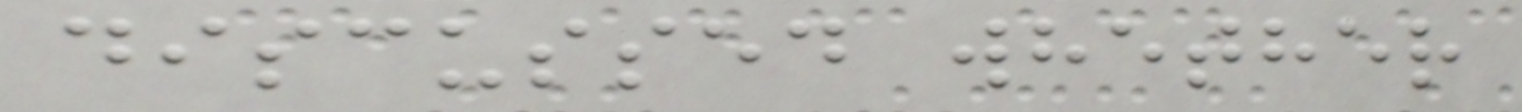discussed whether
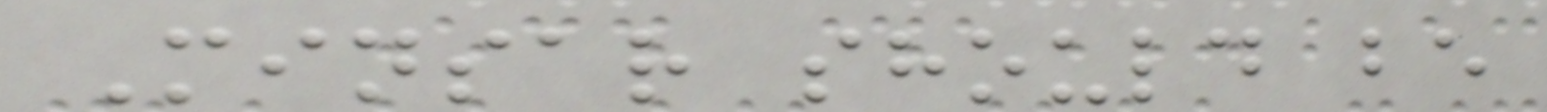Minsar should be
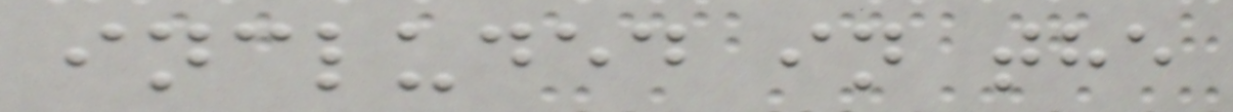included in the
